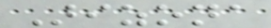Arizona
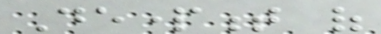Department of
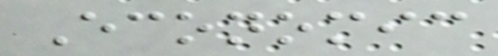Economic
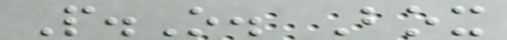P.O. Box
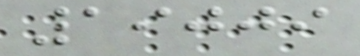19009
